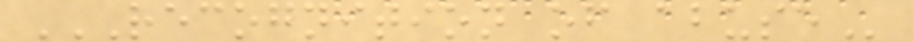RECOGNITION OF ABUSE
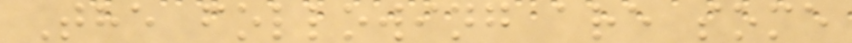The following are some
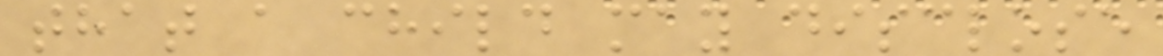that a child may disclose
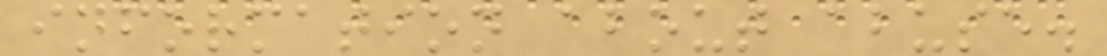information about abuse.
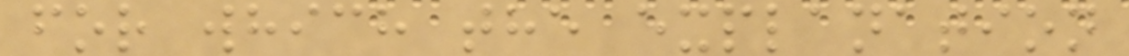for which the explanation
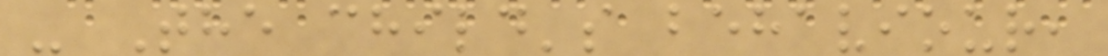- The child's behaviour,
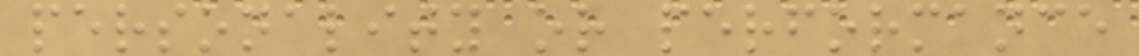personality or performance
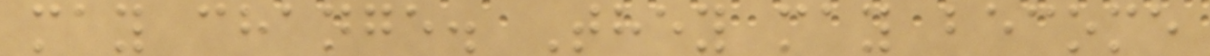may change. They may become
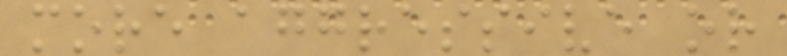more aggressive or
